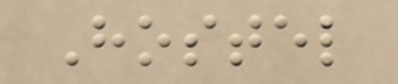Hostel
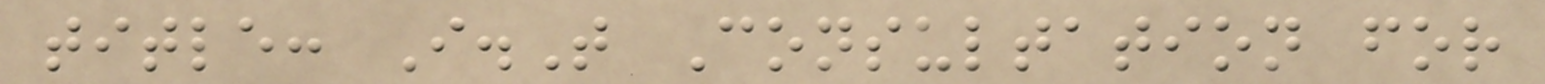title: I.T Consultation for
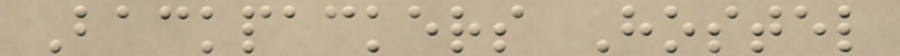Backpackers Hostel
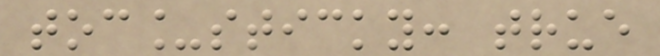toc_sticky: true
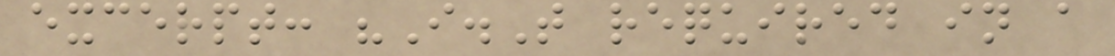excerpt: "I.T required in a
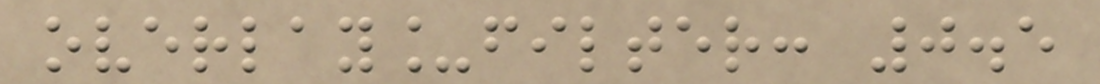overlay_filter: 0.5
